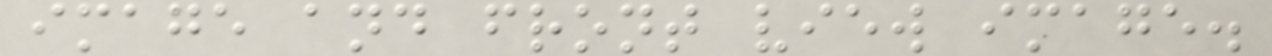image and front view image.
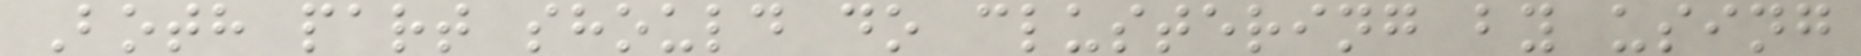Both part should do clustering by using
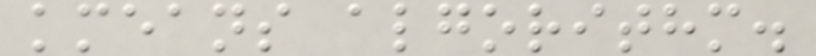kmeans algorithm.
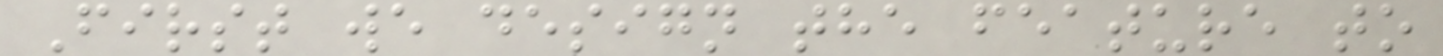First we design the feature to
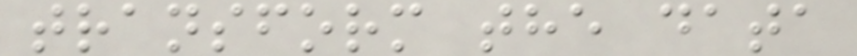transform the data
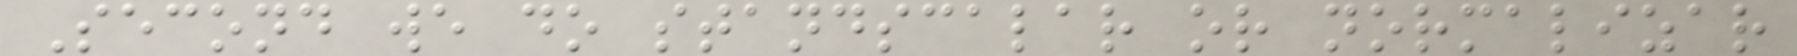Second we do standscalar or normalizar
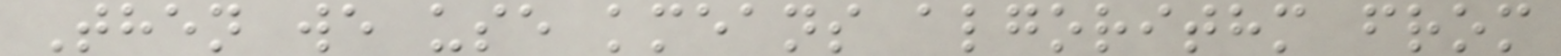Then we use kmeans algorithm from
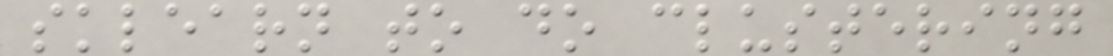sklearn to do clustering
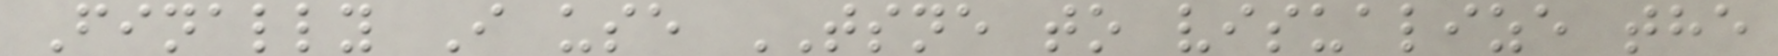Finally I use TSNE to visualize the
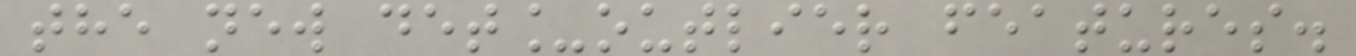the new det_outlier features.
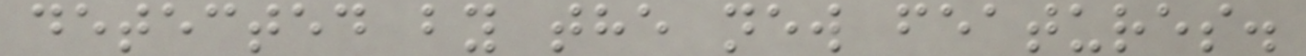detected by the new features.
